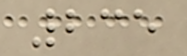235
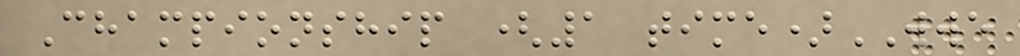Championship (1 time)WWE
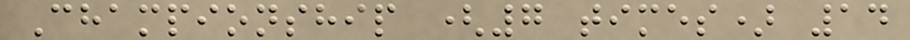Championship (7 times) 14
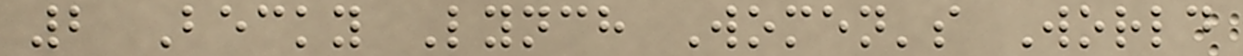2 Becky Lynch Women's World
